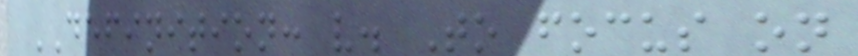DEFINITION: v. To focus on
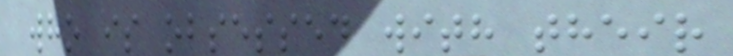who is obsessed with their
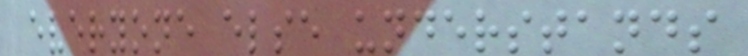everyone else understands
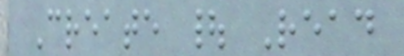Create | Read
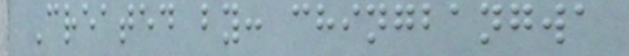Created by: chingbangwa
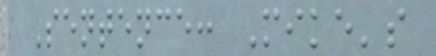Sentence: Mike's
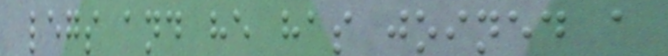legs and he has joined a
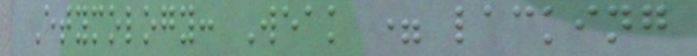Etymology: Weak = lacking
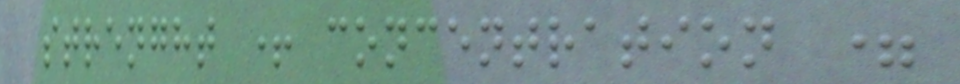strenght + concentration =
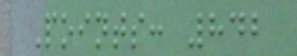Points: 842
